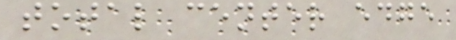total center edge
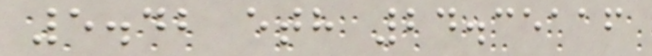5.42 eth 24.35116
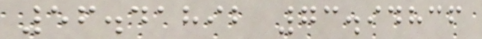56.41892 73.94836
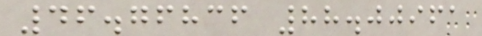46.76836 88.00961
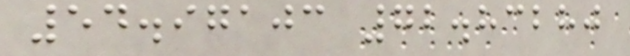54.97103 72.83280
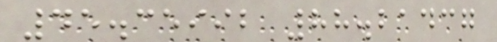45.35992 88.21437
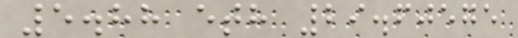5.88 eth 29.60575
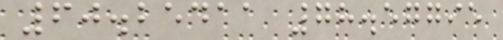60.25411 78.57795
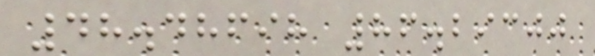48.48698 86.29300
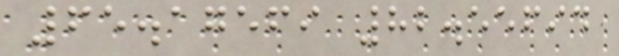65.17569 82.55694
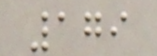179
